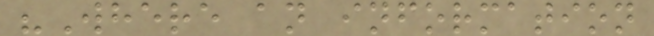"Where an information
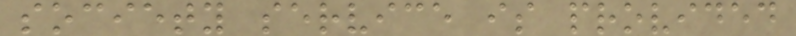society service is provided
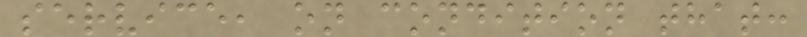service, on condition that:
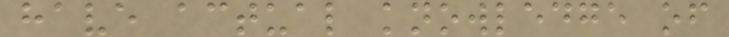have actual knowledge of
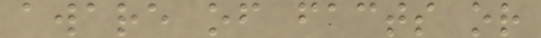aware of facts or
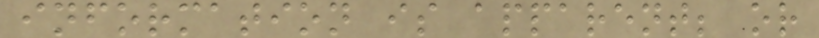information is apparent; or
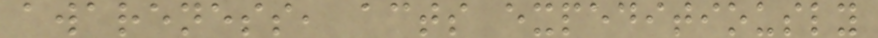awareness, acts expeditiously
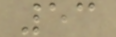53
